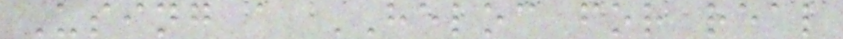Using a HELOC for real
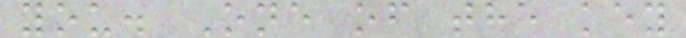you. One of the key
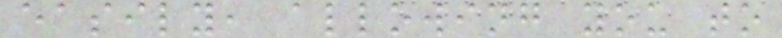easily, allowing you to
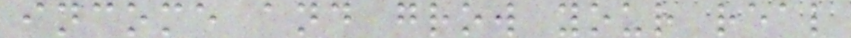income and grow your real
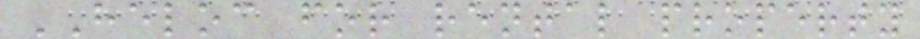HELOC for rental property
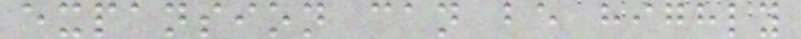expansion can be highly
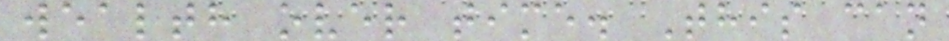wealth over time. This can
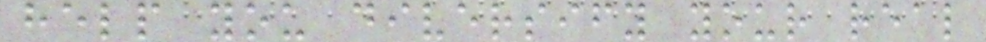help you diversify your real
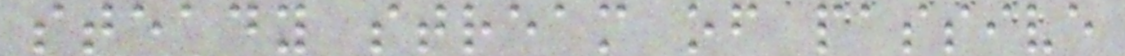steady stream of passive
